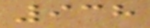938
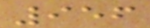956
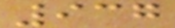937
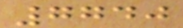7740
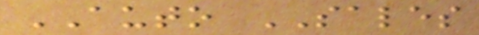AUTO SALES
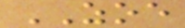ZOE
